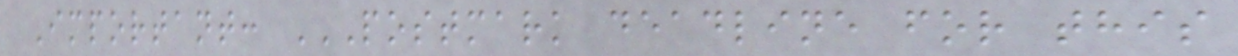Important: POSTMARK DEADLINE FOR THIS
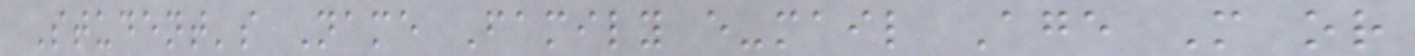Student's Name Family e-mail Age M or
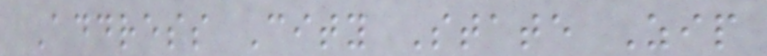Address City State Zip
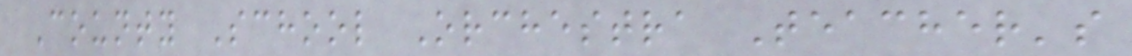County School Orchestra Teacher's
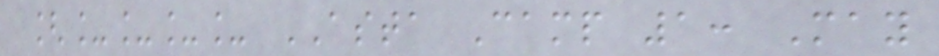[____ ASTA Camp 1: May
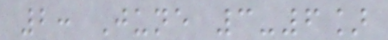2: June 3-6]
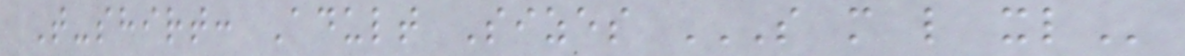T-shirt: Adult Sizes S M L XL
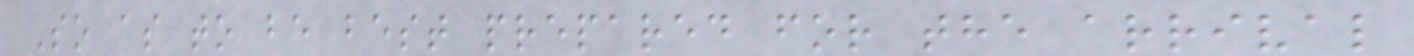So as to be best prepared for the arrival
